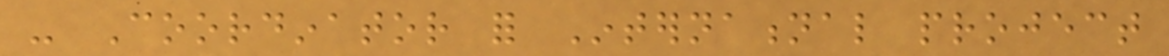- Coordinator for International project
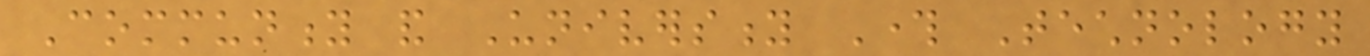Community and University Through Technology
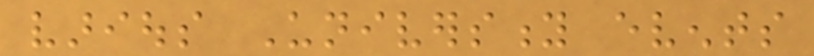various University events
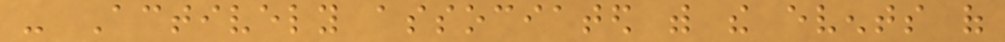- Actively associated with the events of
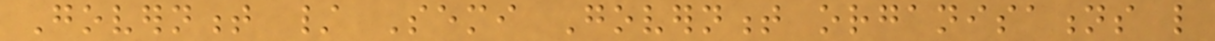Government / Semi Government organisations like
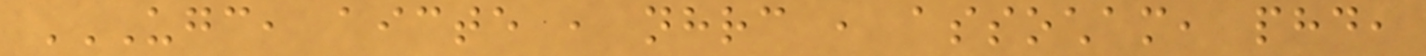UGC, AICTE , NHRC , ASSOCHAM, PHD,
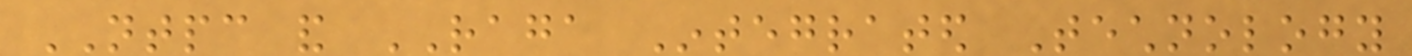NTPC and RAGA Integrated Technology
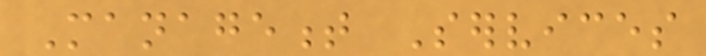Management Services
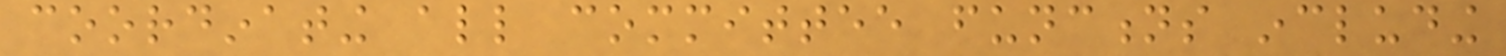coordinating all committee functions including
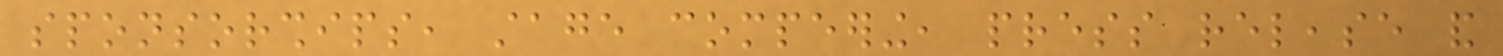sponsorships, stage compeering, press release and
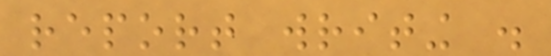report writing .
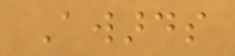Awards
